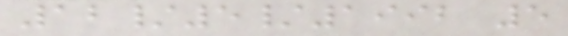12/5/1992 5
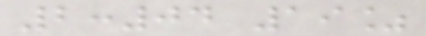2:04 19%
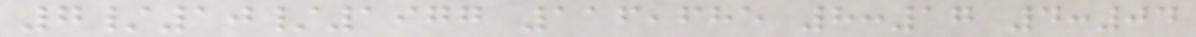7/10/1977 116,685 8:17 4:04
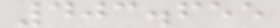403.655
